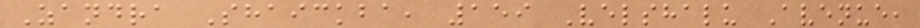Zandra Shaickba, 159 Velshalu Avenue,
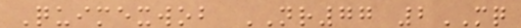Quimexwob NR77 2MQ
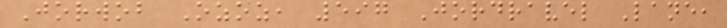Jorwob Ozoz, 597 Jordravel Lane,
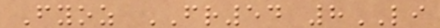Fyoz FR54 8LI
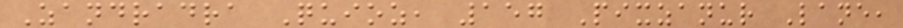Zandradra Quioz, 157 Pixzanur Lane,
